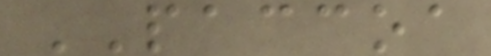PACCOA
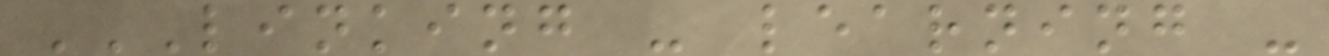LINKING - LEARNING -
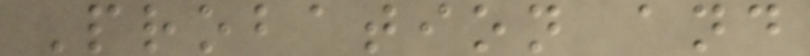Probation and
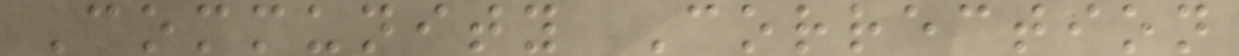Community Correction
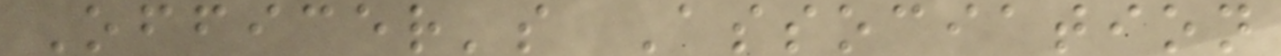Officer's Association
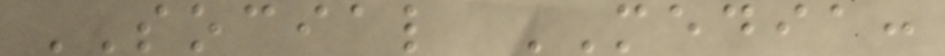SOCIAL MEDIA:
